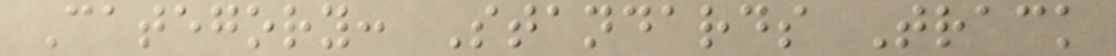Category: Standards Track
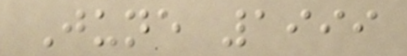June 1999
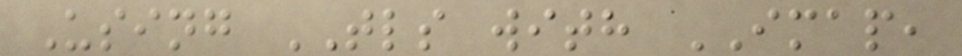Using TLS with IMAP,
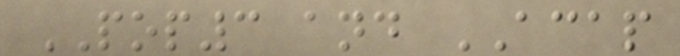POP3 and ACAP
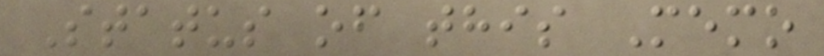Status of this Memo
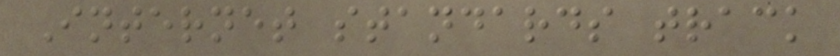Internet standards track
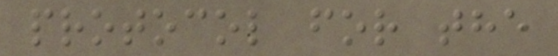protocol for the
